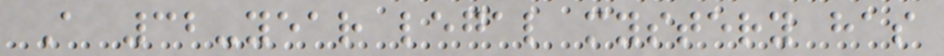A 32-year legal mystery has
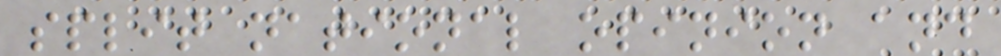split national opinion and
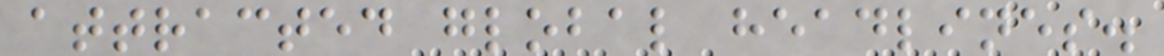attracted global headlines.
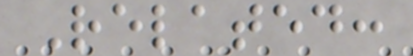Related:
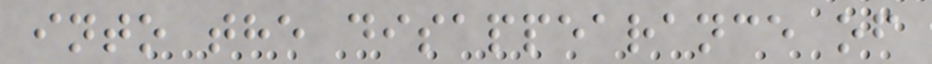into the disappearance of
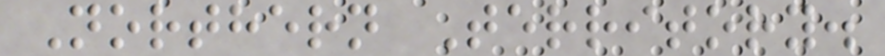Northern Territory.
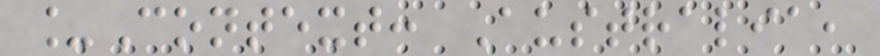_Context: Australia,
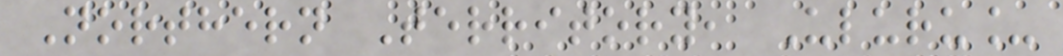Northern Territory, Uluru_
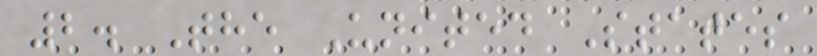2. The United States
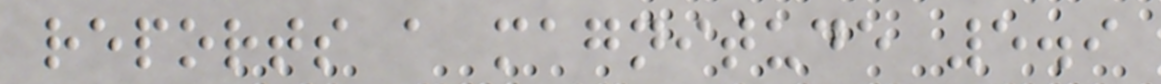reports a magnitude 5.9
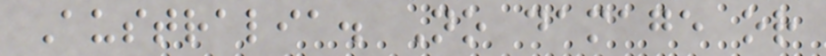Australia. No damage or
